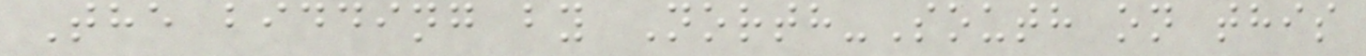The bidding by North-South on this
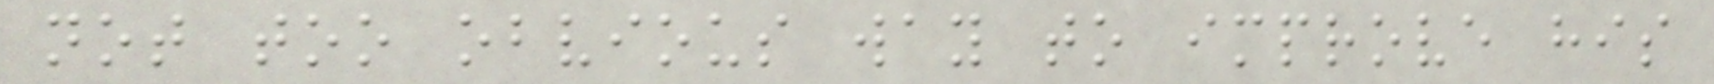not too obvious way to improve his
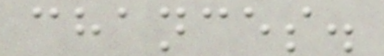chances.
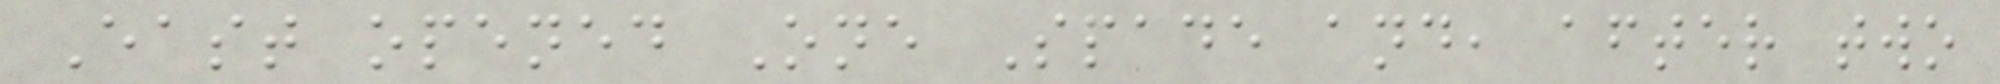East opened One Spade and, after two
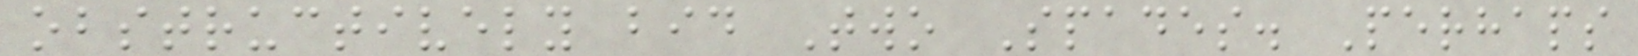obstructively bid Two Spades. Perhaps
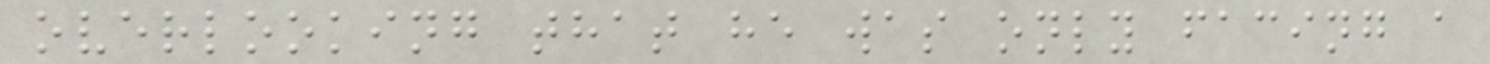overlooking that he was only facing a
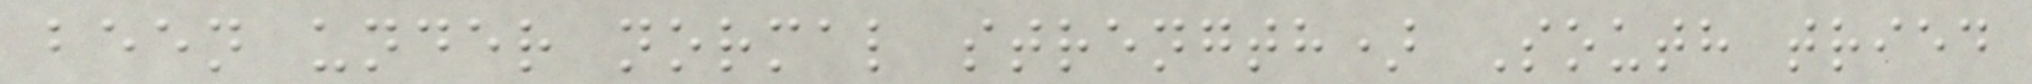been under normal strength) South tried
